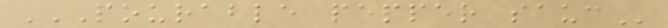POURABLE PEPPER SAUC
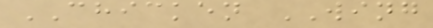CHICKEN WING
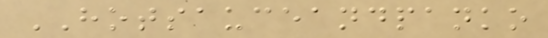HOTSAUCEANDPANKO
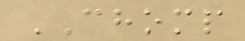CHOMP
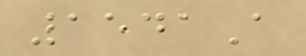1541A
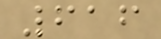616
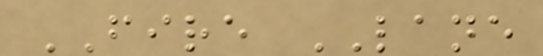FIRE LANE
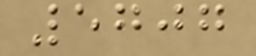5707
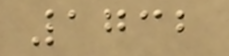1732
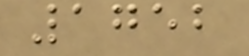1752
